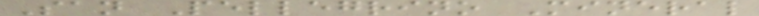San Pellegrino Mineral
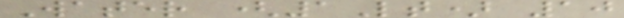Water (1Lt) 10
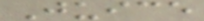Juice
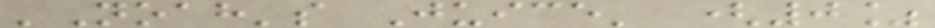'Noah's Juice' (0%
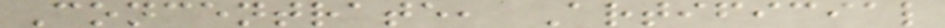Concentrate, Artificial
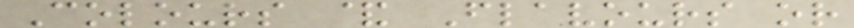Colours & Flavours or
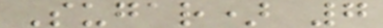Sugar) 7
